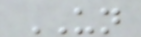UN
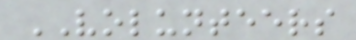VOLUNTEERS
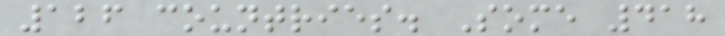126 countries. Some 418
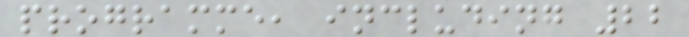programme, including 22
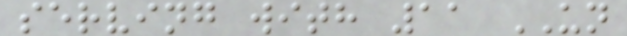serving with 11 UN
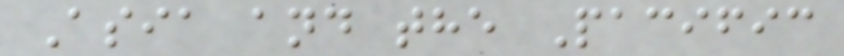Asia and the Pacific
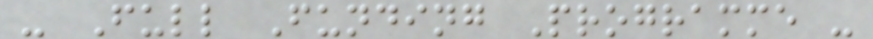- Full Funding Programme -
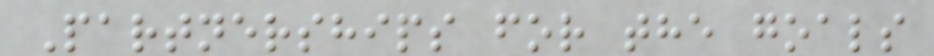Partnerships for the goals
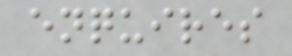enquires
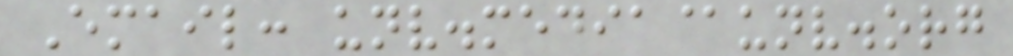Email: unv.media@unv.org
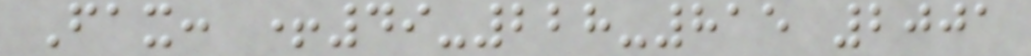Fax: +49-228-815 2001
